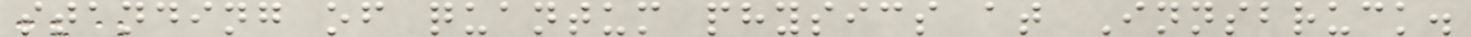standing of quantum physics at Innsbruck.
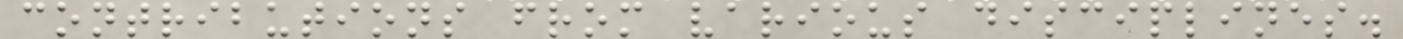contributions from various disciplines.
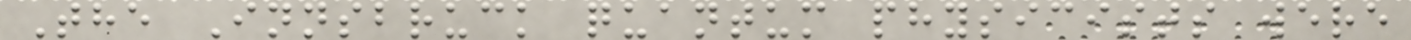The Innsbruck quantum physicists were
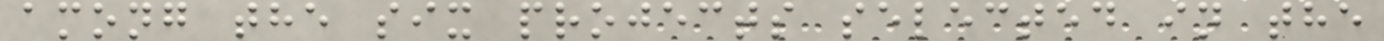among the six projects selected in the
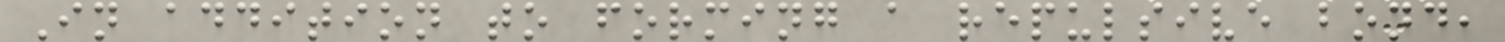In addition to forming a repulsive bond,
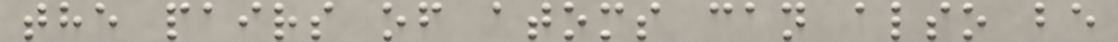the pairs of atoms can also be
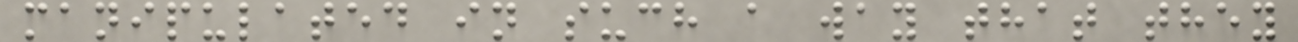manipulated in such a way that they
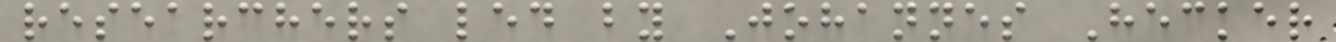researchers led by Johannes Hecker
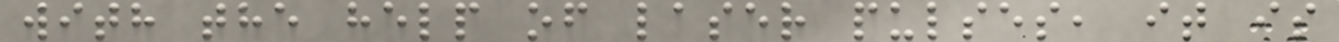with the help of laser pulses, it is
